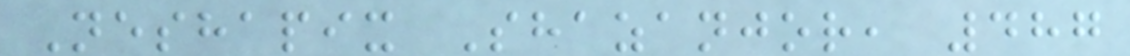Neshapix Shazanjor, 487
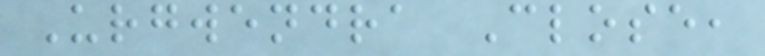Urgwendra Close,
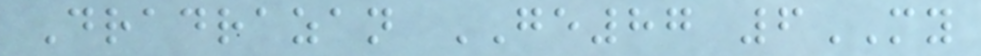Dradrazan GE87 6MY
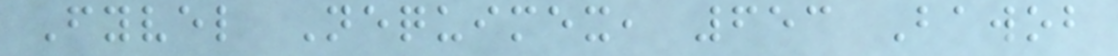Fyvel Nequimex, 653 Bawob
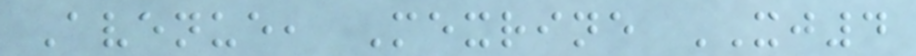Avenue, Mexrine XJ4
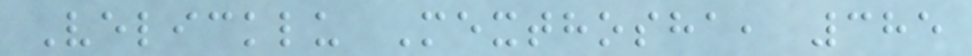Velicklu Mexthosha, 385
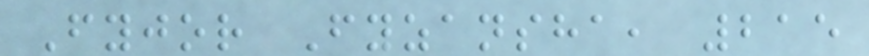Fyjor Fyzansha, 215
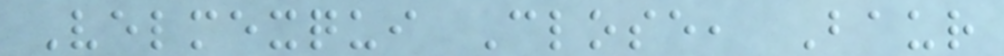Velmexqui Close, Baur
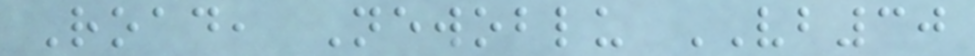Road, Newoblu VB30
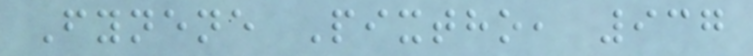Fynene Pixtho, 937
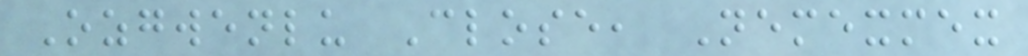Ozgwenlu Close, Nemexmex
